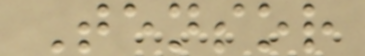Tensor
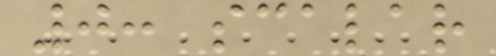0: scalar
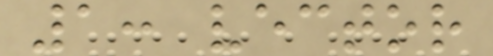1: vector
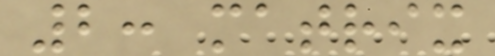2: matrix
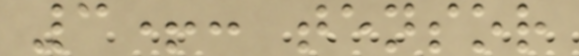3+: tensor
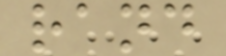rand
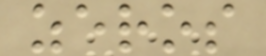zeros
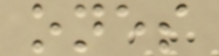ones
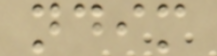ndim
